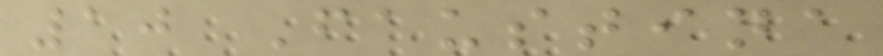10 Faustina
